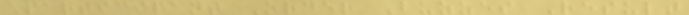Participant Order Buzzes Result
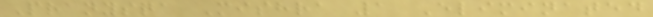Pranysqa Mishra 1 Eliminated
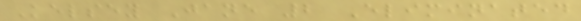Kelsey Jane 2 Eliminated
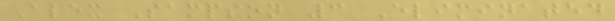Alex Sampson 3 Eliminated
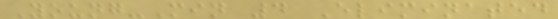Young-Min 4 Eliminated
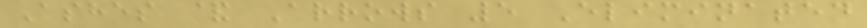Ashes & Arrows 5 Eliminated
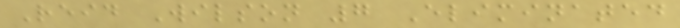Reid Wilson 7 Eliminated
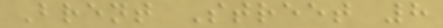Brent Street 8
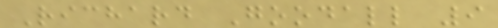Richard Goodall 9
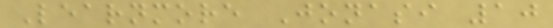Learnmore Jonasi 10
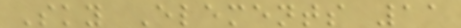Sky Elements 11
